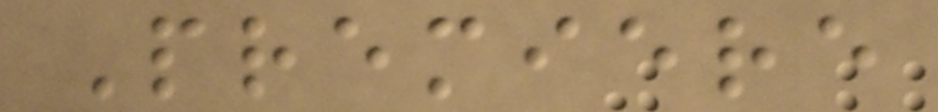Premiere
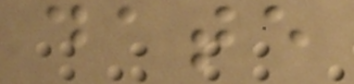date
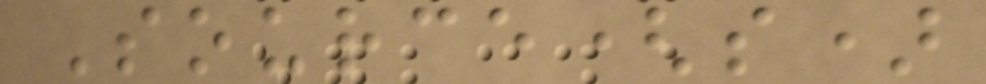Source(s)
